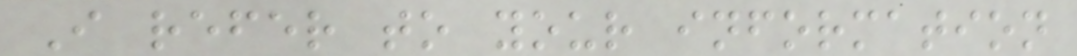I refer to your information
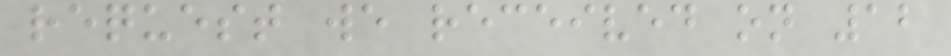request we received on 12
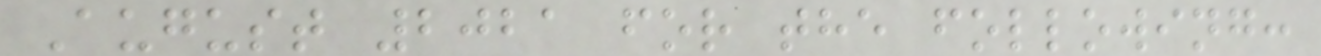August 2021 for the following:
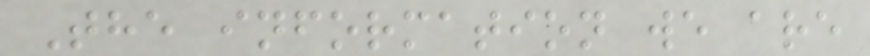The information we are
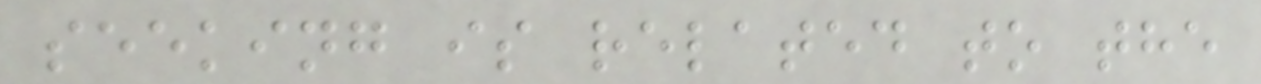seeking is related to the
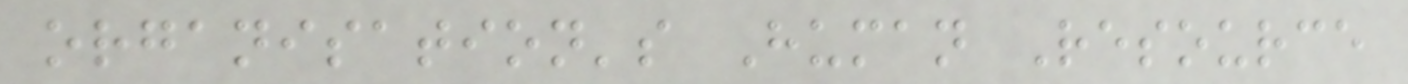organisation's Human Resource
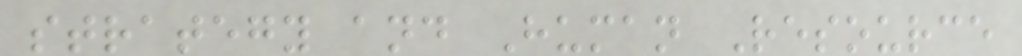strategy and Human Resource
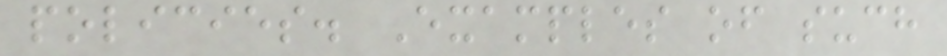policies. Examples of such
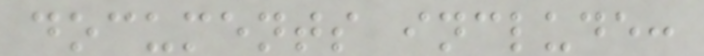documents include:
